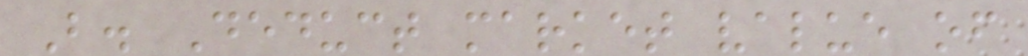B. Deduct market value of
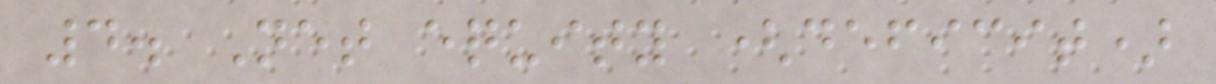4. Net equity (deficit)
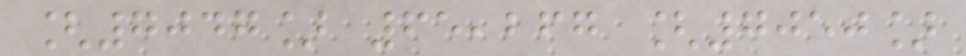[7047] 65,267 [7050]
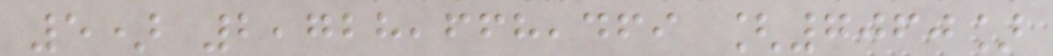5) 2,728,668,469 [7060]
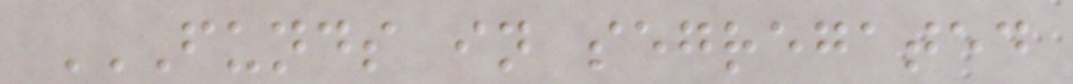FUNDS IN SEGREGATED
